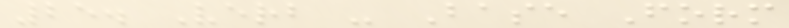25. Verb - Base Form
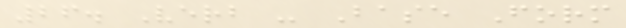26. Verb - Base Form
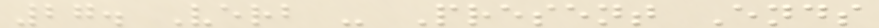27. Verb - Present Ends
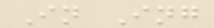In Ing
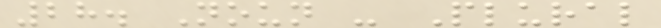28. Noun - Plural
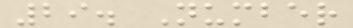29. Number
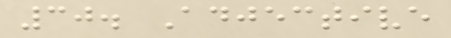30. Adjective
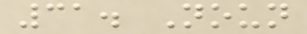31. Noun
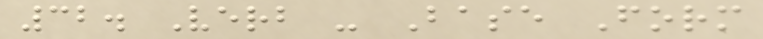32. Verb - Base Form
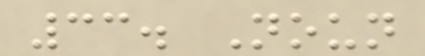33. Noun
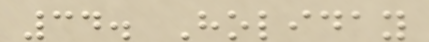34. Holiday
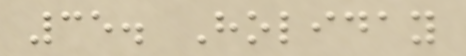35. Holiday
